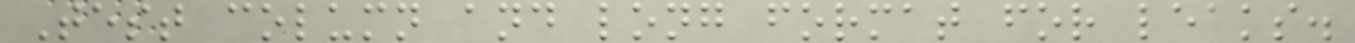Test column and long format for leaks.
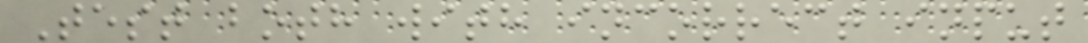Test both with incorrect input
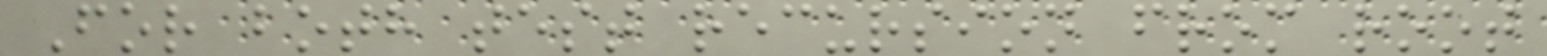For both test recursion from root
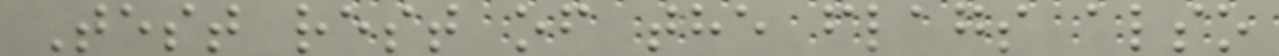Test rest of the flags also
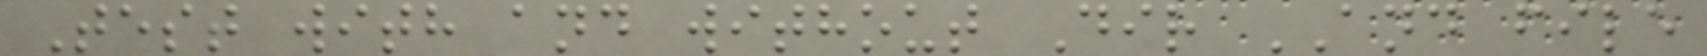Test with and without Dir AND file
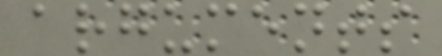arguments
